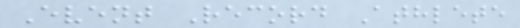Event Record Athlete
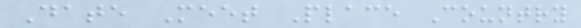Date Meet Place Country
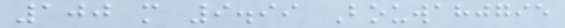100 m 9.99 Bouwahjgie
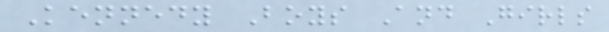Kennedy Boys And Girls
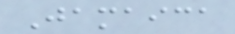Jamaica
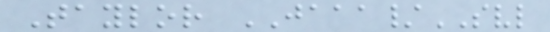Taylor JAAA/SVL
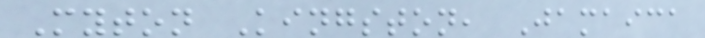Myton Kingston, Jamaica
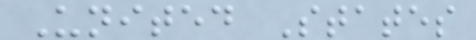United States
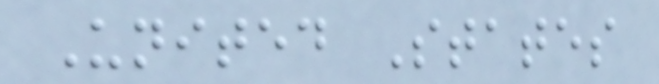United States
